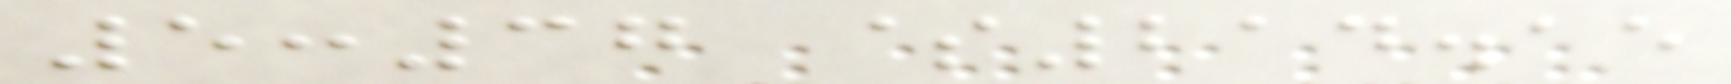5:37 $214.15
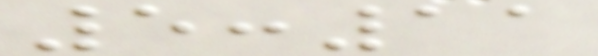5:11
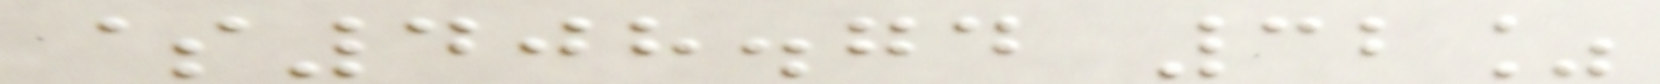$408.74 32%
